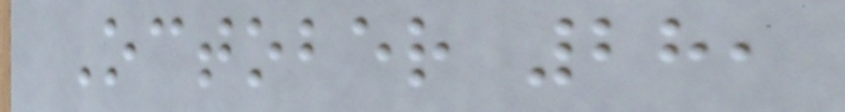October 28,
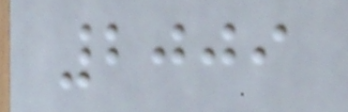2009
